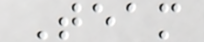Team
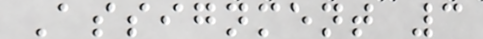Assignment 3
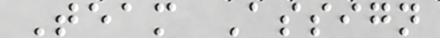Team Assign
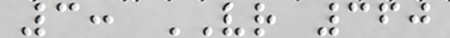3: VR 360
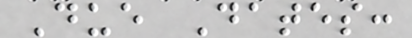Due Dates:
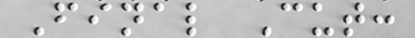Final Cut:
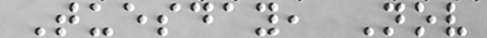Tuesday, Nov
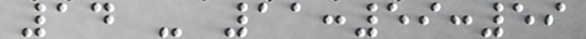14 - 11:59:59
